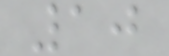10
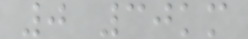0 30km
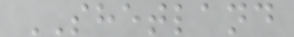SHETLAND
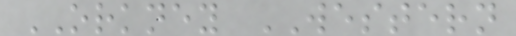ORKNEY WESTERN
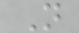N
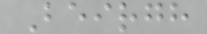Beirgh
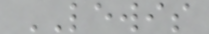LEWIS
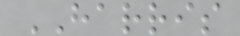HARRIS
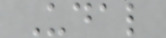Udal
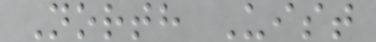North Uist
